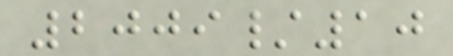2009/10
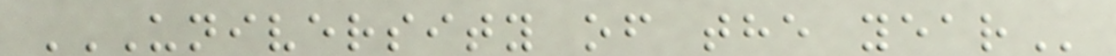UNIVERSITY OF THE YEAR
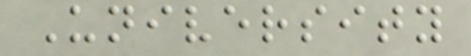University
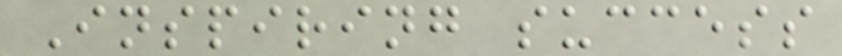Inspiring success
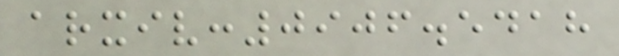arxiv:0906.5418
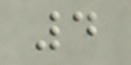4
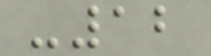-12
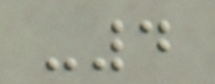-4
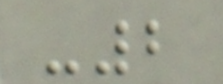-2
